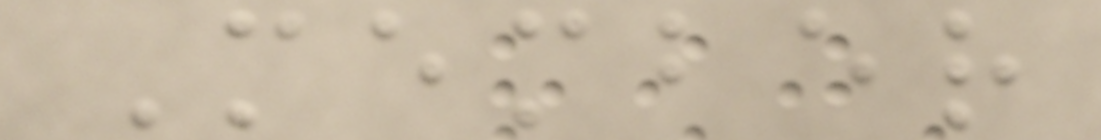Member
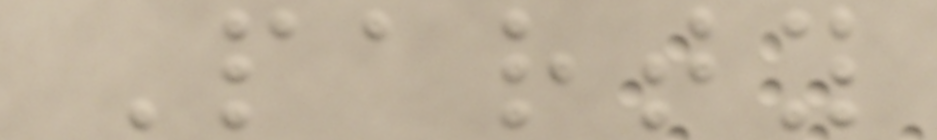Party
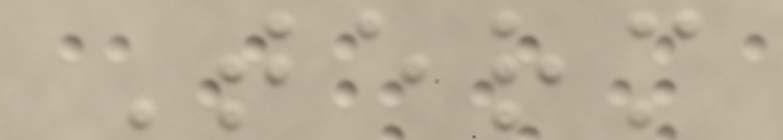Term
